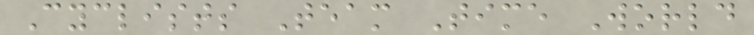Cyclists Team Time World
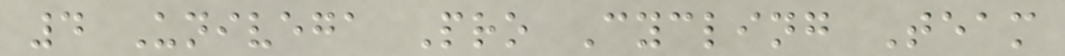4 Univega Pro Cycling Team
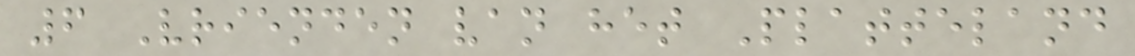6 Vrienden van het Platteland
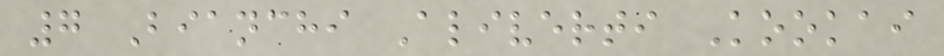7 Bianchi Aliverti Kookai
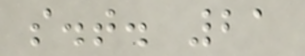s.t. 21
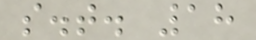s.t. 18
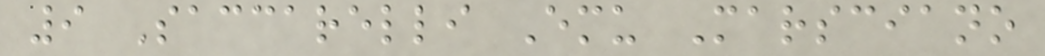9 Saccarelli Emu Marsciano
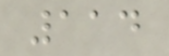114
